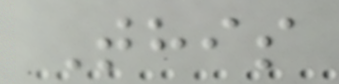This
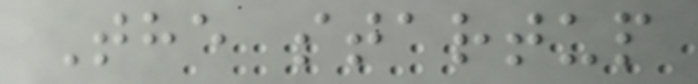The startup
